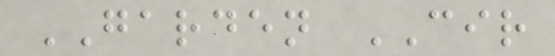GARDEN CIR
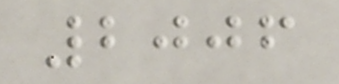2006
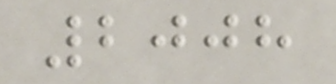2008
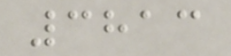3813
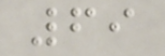69
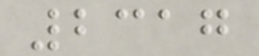2317
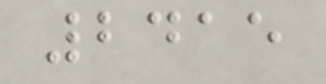2415
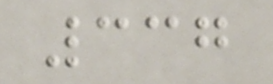337
